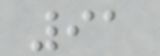91
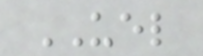UEL
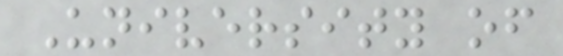University of
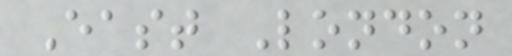East London
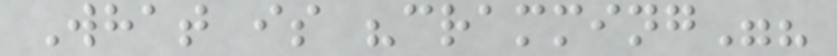What is "cramming"?
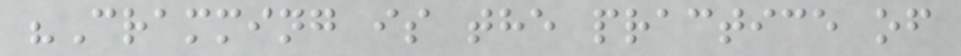"Cramming is the practice of
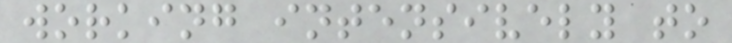working intensively to
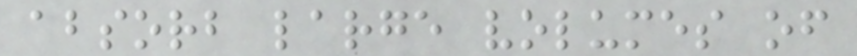absorb large volumes of
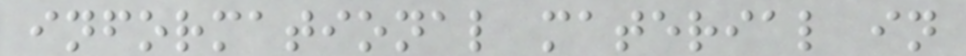informational material in
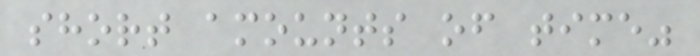short amounts of time"
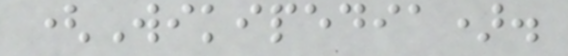(Wikipedia).
